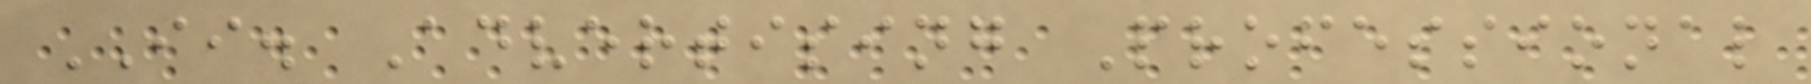II. Advertising Professional
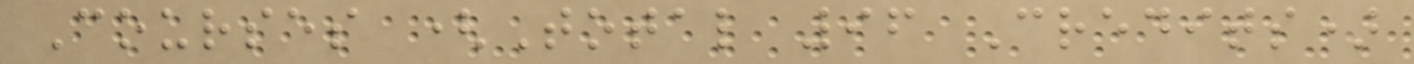Courses (Total 96 Credits)
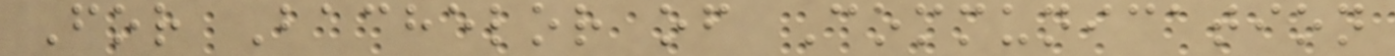For Bachelor of Communication
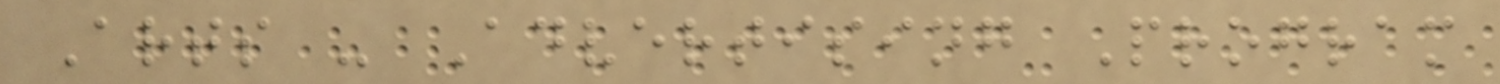Arts - Advertising Program
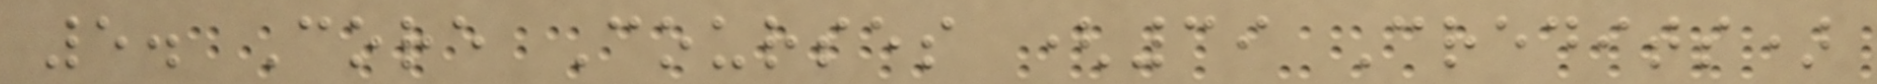5. Core Courses (39 Credits)
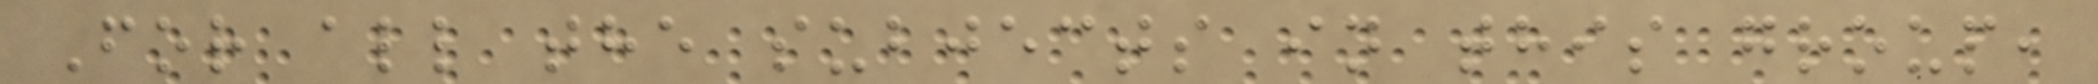For all the subjects in this group,
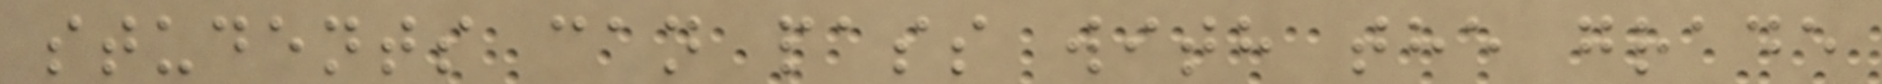students can pass with the grade
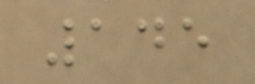145
